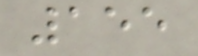155
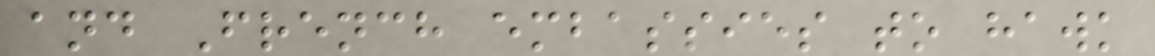and French embassies to hawk
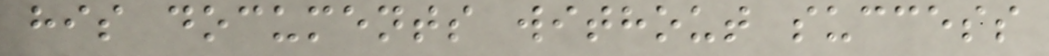his documents without success
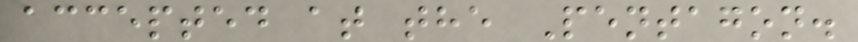accepted at the Pentagon.
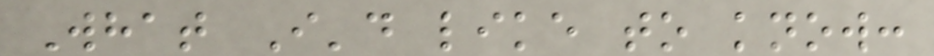What I'd like to know:
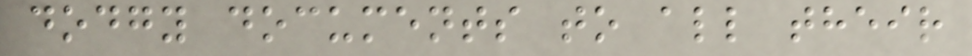dodgy documents to all their
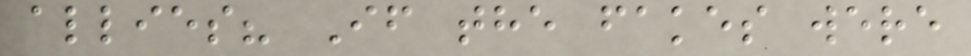allies? If the fakes were
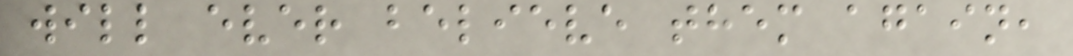will ever believe them again,
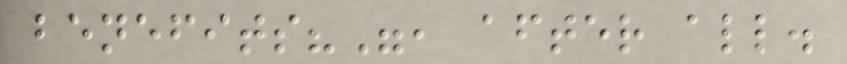benefits?", after all.
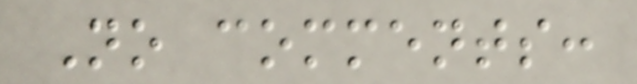No comments:
